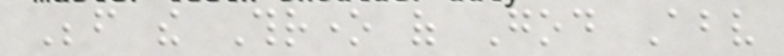Before the Throne of God Above
